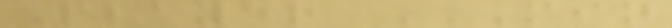Player MIN
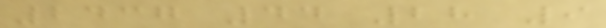2437 44 28 9
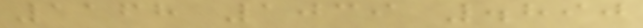1168 1039 .890
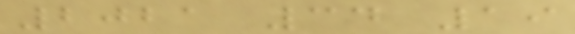2021 34 19
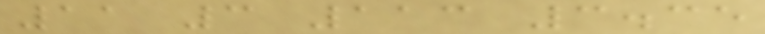11 3 113 3.35
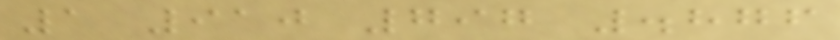1 910 797 .876
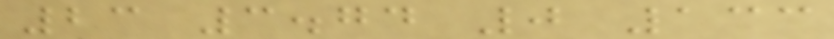23 3.74 0 133
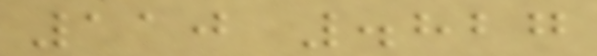110 .827
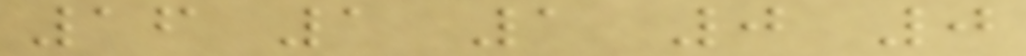16 1 1 0 0
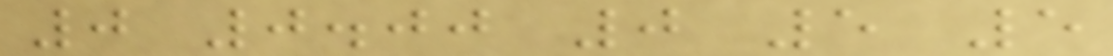0 0.00 0 5 5
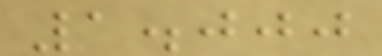1.000
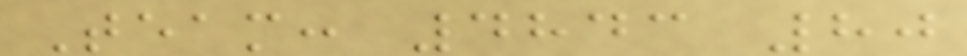Team: 4843 80
